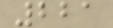221
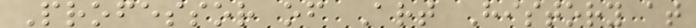Professor of Art History at
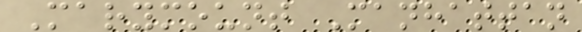Marymount Manhattan
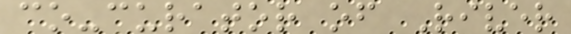co-curator of River
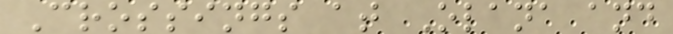Crossings at Olana and
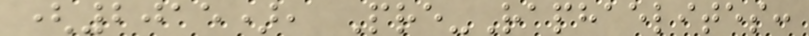(2015), Pre-Raphaelites:
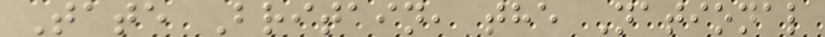Tate Britain, the National
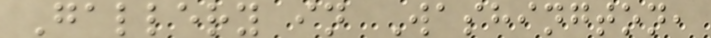Gallery in Washington,
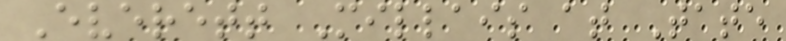Everett Millais at Tate
